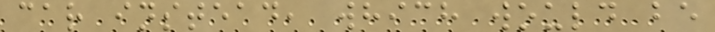car instead, which would be
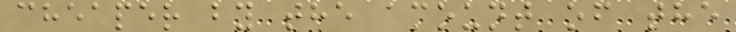cheaper by the amount of the
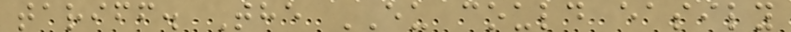tariff. The EU could easily
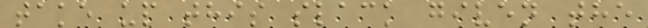take up this slack given the
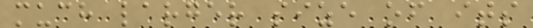much larger size of its
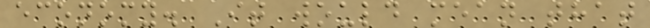economy. It would mean that
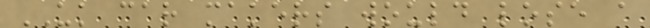UK car makers would lose a
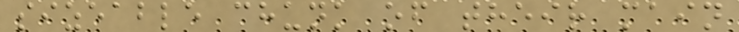sizeable chunk of their main
